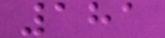181
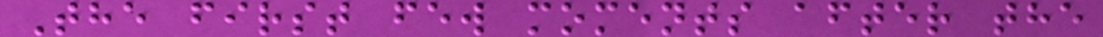The first few moments after the
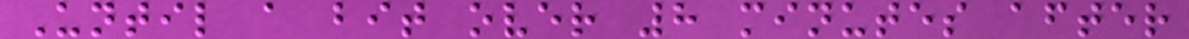Until a bit over 8 minutes after
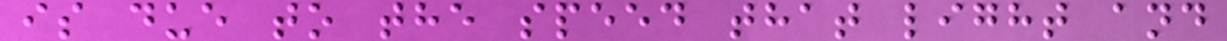is due to the speed that light and
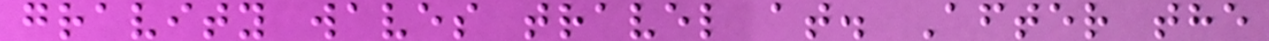gravity waves travel at. After the
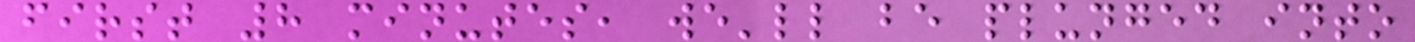first 8 minutes, we'll be plunged into
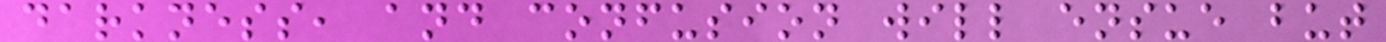darkness, and confusion will ensue but
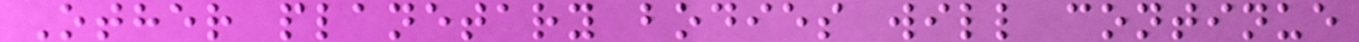Other planetary bodies will continue
